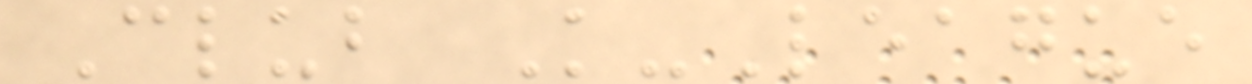Club K-League
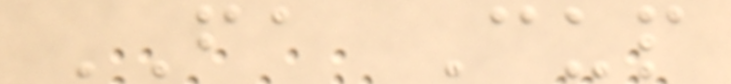FA Cup
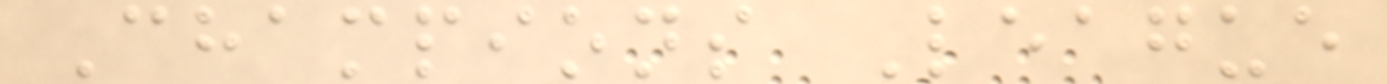Champions League
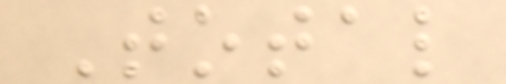Total
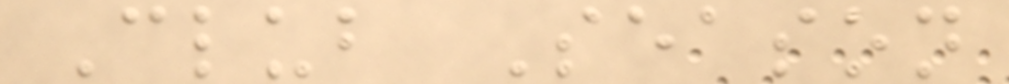Club Season
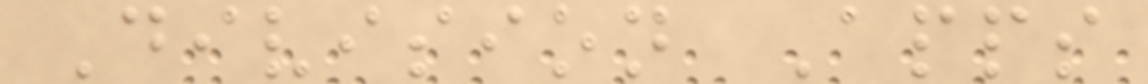Division Apps
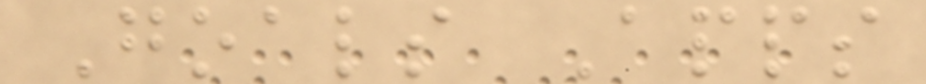Goals Apps
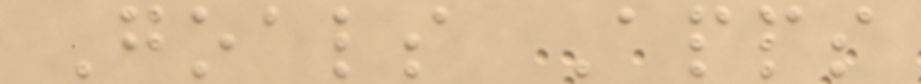Goals Apps
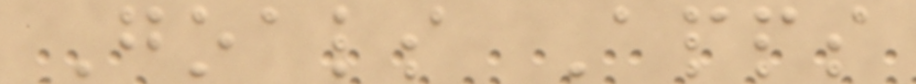Goals Apps
